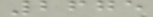2675
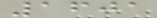1601
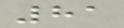81
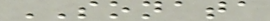SONATA
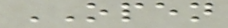OPEN
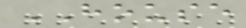HOUSE
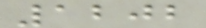1202
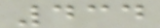434
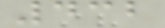432
